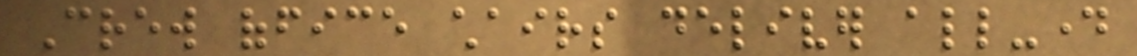Crew office chairs deliver all-day
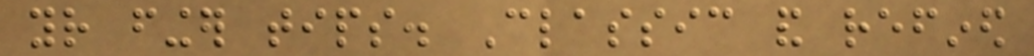your finger tips. Classic and refined
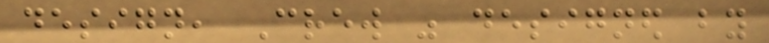design, Crew was designed by
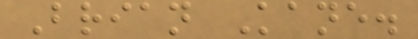Brian Kane.
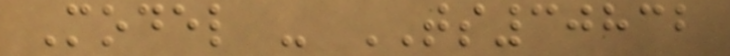Model - TS30832
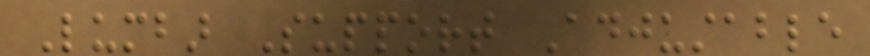Lumbar Support Adjustable
